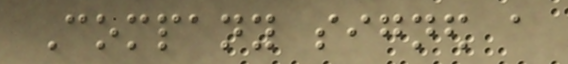Company signed a
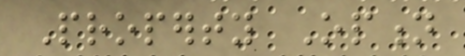Property Option
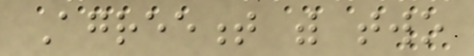Agreement with two
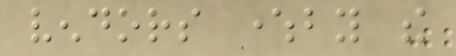vendors whereby the
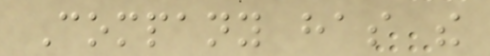Company has the
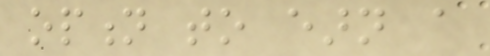option to earn a
